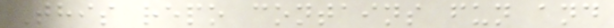This repo contains fun and
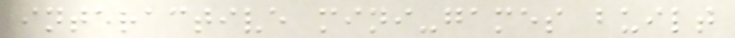interactive mini-games built
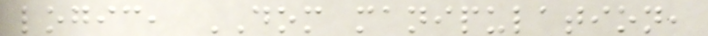logic, DOM manipulation,
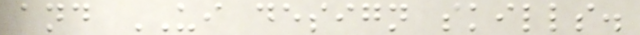and UI design skills.
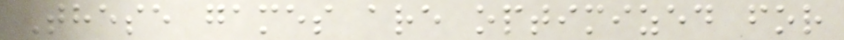These games are optimized for
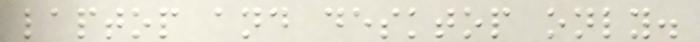laptop and desktop only.
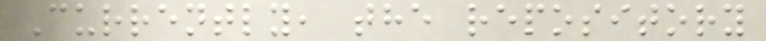Currently, the repository
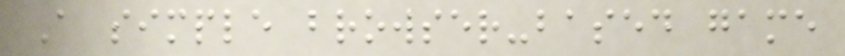A simple browser-based game
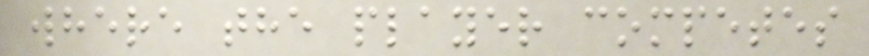where the player competes
